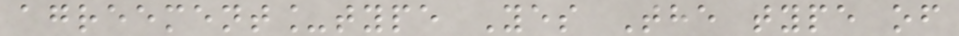agreement_type Yes The type of
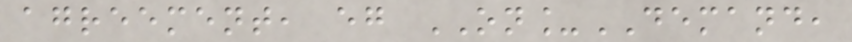agreement, eg ON_DEMAND,
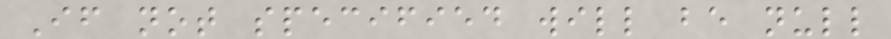If not specified will be null
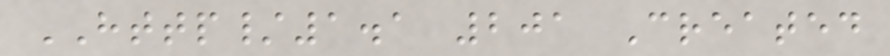HTTP/1.1 201 Created
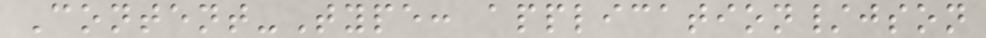Content-Type: application/json
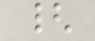{
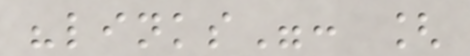"links": [
